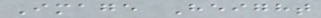Image Height
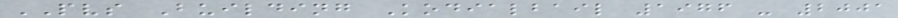PVS Building Kodialbail 1976 - 2001
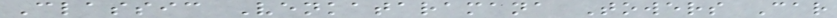Classic Venkataramana Towers Car
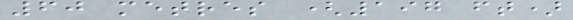60 metres (197 ft)
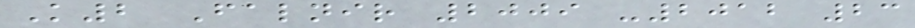K2 Falnir 2009 -2012 23
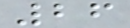26
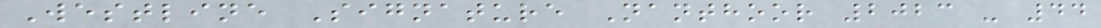Westline Signature Nanthoor 2023 - 44
